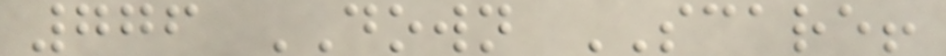776 DOWN SCARE!
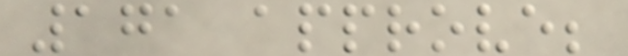171 approve;
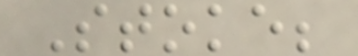Stoke;
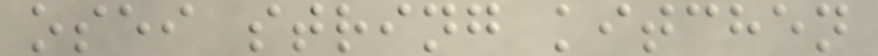osei string kitchen
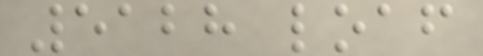5128 loaf
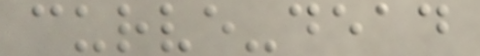curve-dead
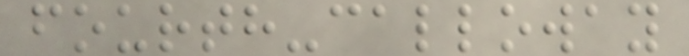fourth-calloway
